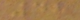48
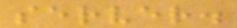server.
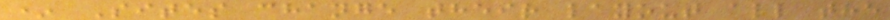* Sites change their layout all the
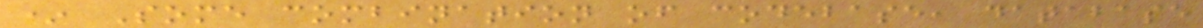* Some combination of codebase, database
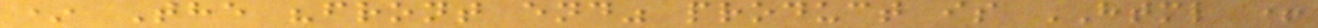* The "front end" product is HTML +
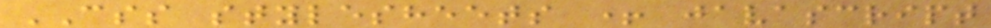CSS stylesheets + javascript
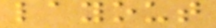layout
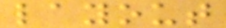layout
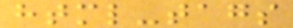html-tags
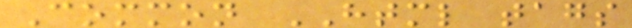Common HTML tags
